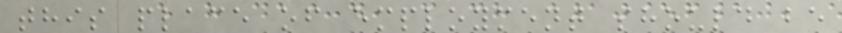this place of employment should be
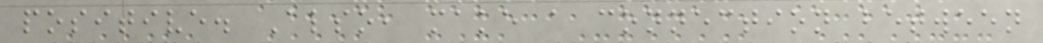positive. Also, make a connection between
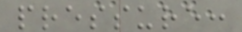pressure:
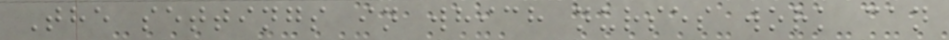The settings in which nurses work can
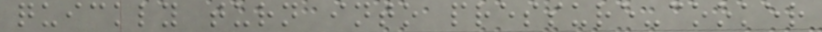quickly turn into pressure-cooker
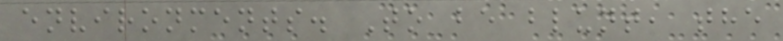environments. To be blunt, the
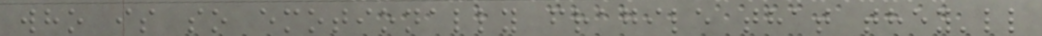who is so emotionally fragile that they'll
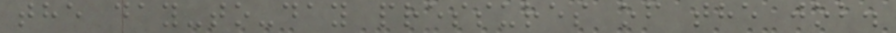the day-to-day pressures of the job.
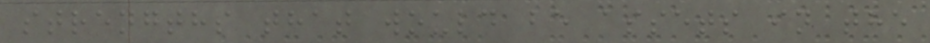strengths that would be assets in the
